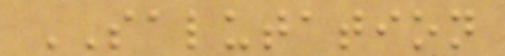SALUTATION
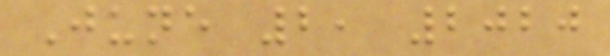June 2, 2020
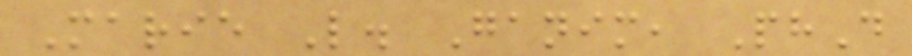Marie L. Ganim, PhD
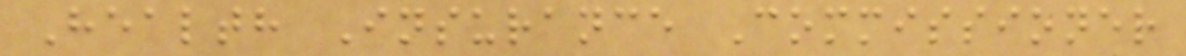Health Insurance Commissioner
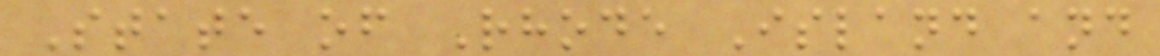State of Rhode Island and
